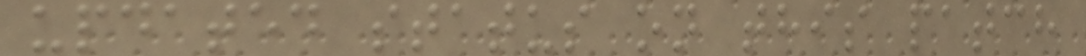updated status on this patch
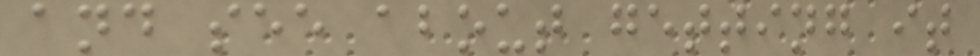and see about getting it
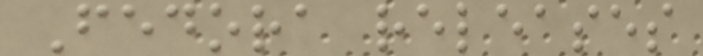Fedora releases
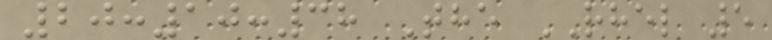20:10:38 The RHEL 5
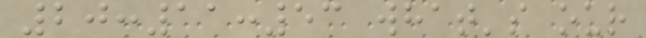20:11:53 what's our
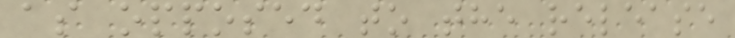as opposed to the release
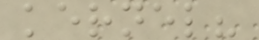kernel?
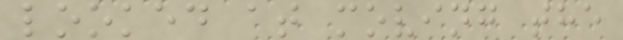looked at moving the
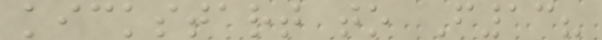kickstart to F13?
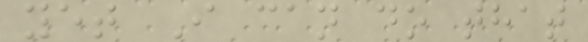yet I can do that
